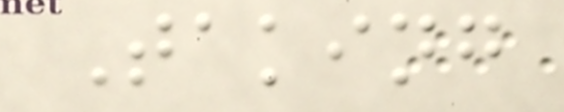Taking
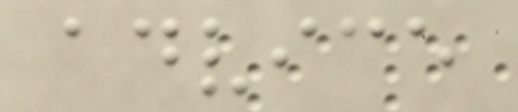advice
